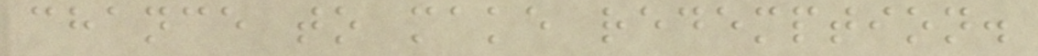chance to make redemption.
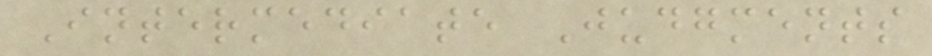Intermediate Judgments
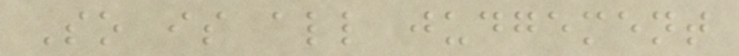So is all judgement
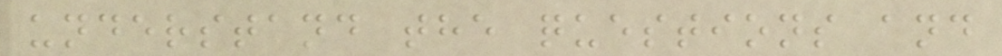understand the questions and
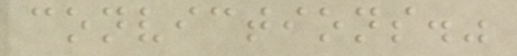convictions."
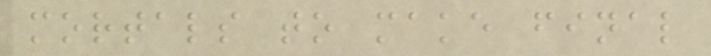mortals to make final
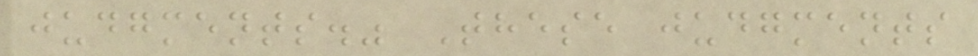judgments." These judgments
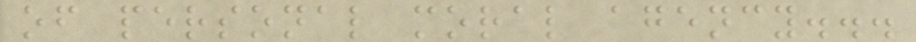of personal moral agency...
